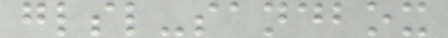glsl-sandbox
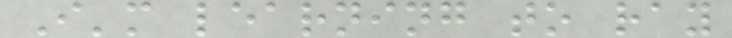I'm learning to ray
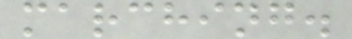marching.
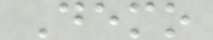Demo
